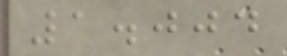1.004
